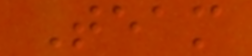Team
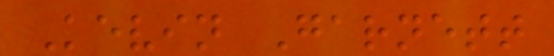Kevin Garnett
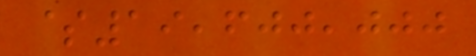$19,600,000
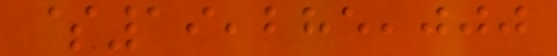$19,285,000
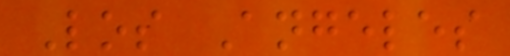Los Angeles
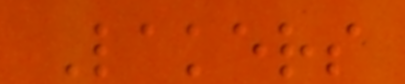Lakers
